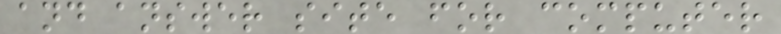and answer site for computer
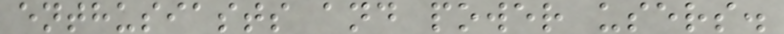enthusiasts and power users.
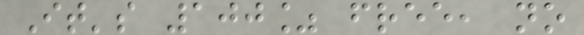It's 100% free, no
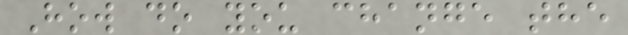How do you change the
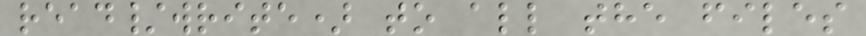read/write) to all the files
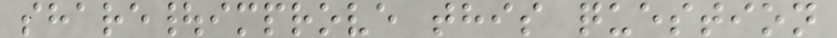share|improve this question
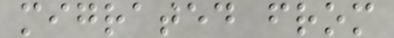migrated from
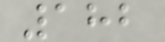182
